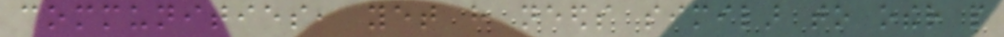communities, yet have needs similar to other people
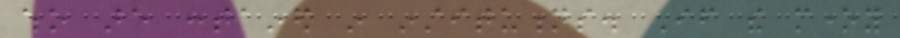who are contained in institutions. If the money
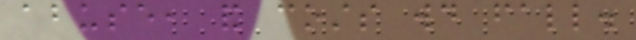abuse, and costs would fall.
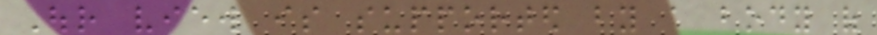Our view is supported by a body of
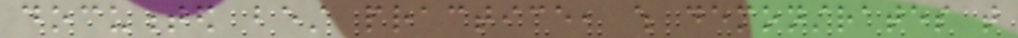documented best practice, which demonstrates that
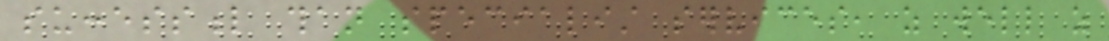successful than specialist services, as well as
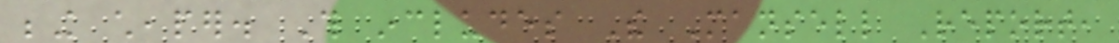being cheaper. This includes The Mansell Report,
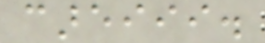careiii.
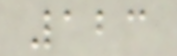123
